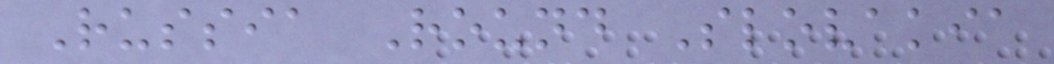Russia Round Slovakia
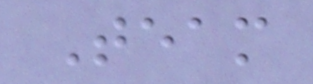Team
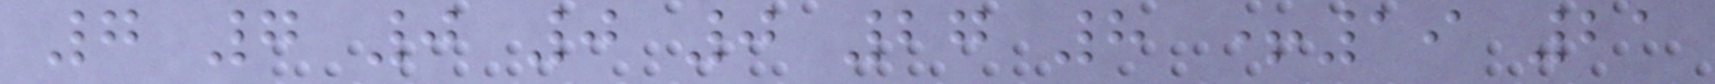7 7 0 0 0 27 8 +19 21
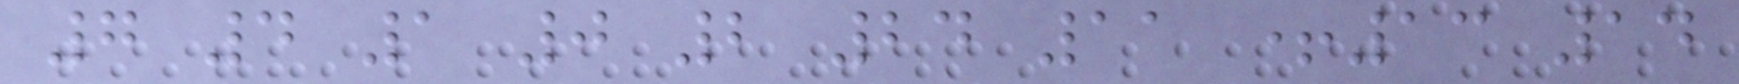7 4 1 0 2 24 11 +13 14
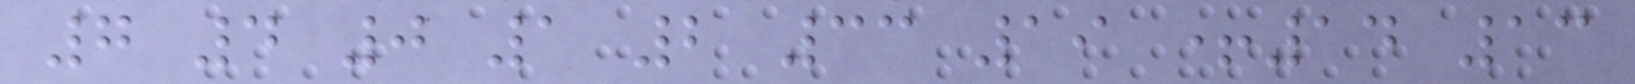7 4 0 1 2 33 19 +14 13
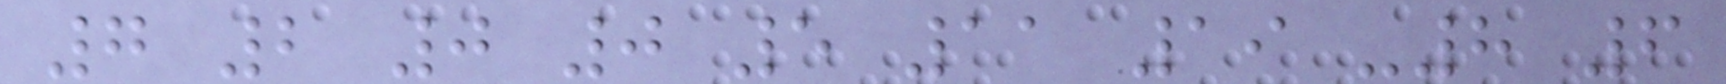7 2 0 0 5 11 19 -8 6
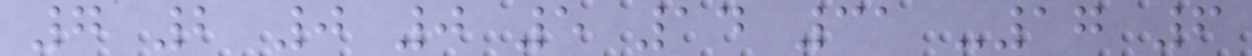7 2 0 0 5 14 31 -17 6
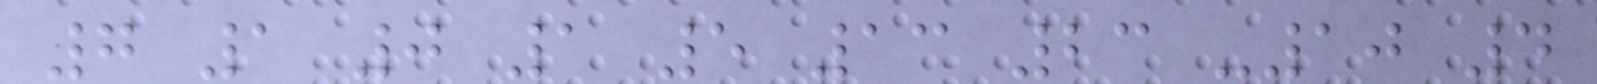7 1 0 1 5 13 23 -10 4
